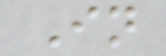In
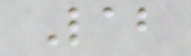Lab
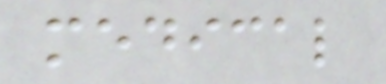medical
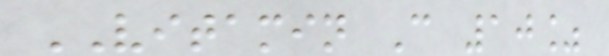VITAMIN C 10%
